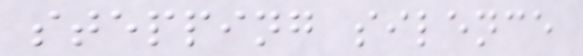stepping silence
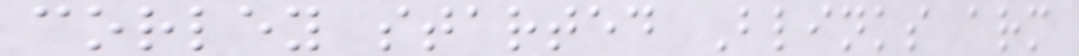corley started Blinks arm
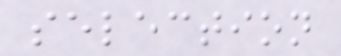selection
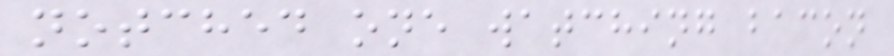notched one watching bacon
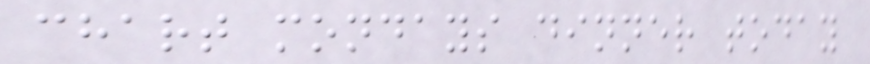chart mondays dinner today
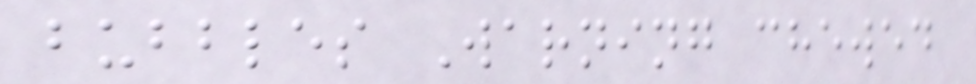bubbles Warning chewed
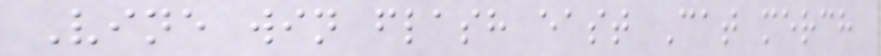Vine win flash east Cat merch
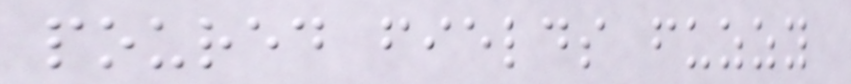poured fields fuzzy
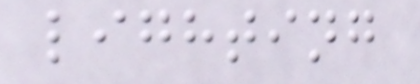lighting
